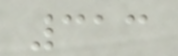313
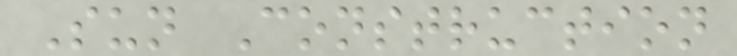Sun Construction
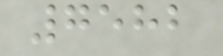7582
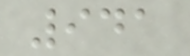941
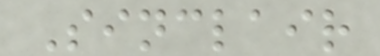Sinclair
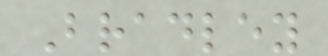Bradley
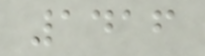1416
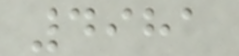4981
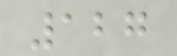127
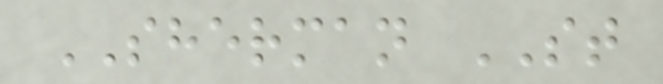SHERMAN ST
